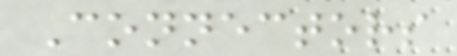Connectors
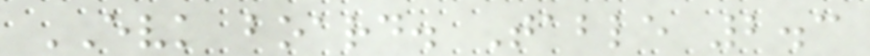EVK board. Table 2.3
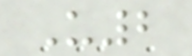U2
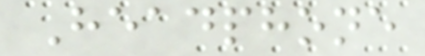Headphone
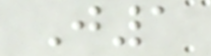J1
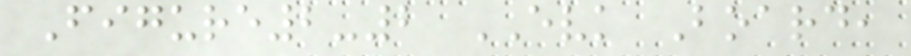Figure2-2 EVK Board,
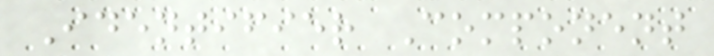Identifier Component
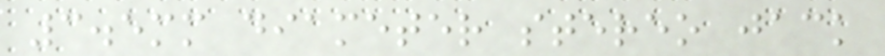3.5mm diameter stereo jack
